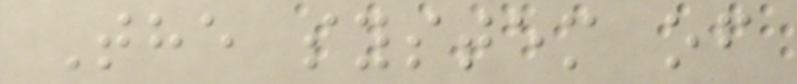The system of
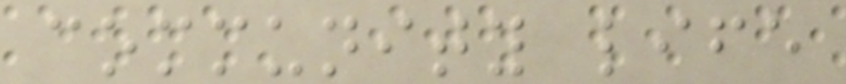community life
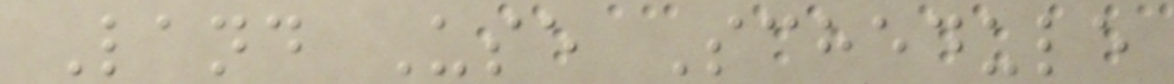Land Use Schedule
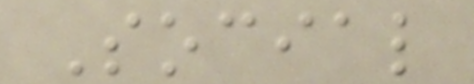Social
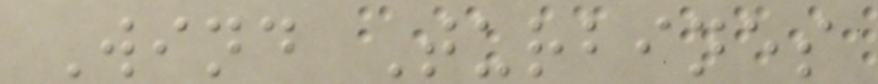Wind Turbines
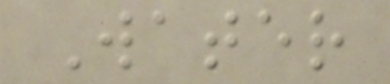Water
